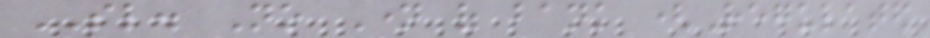SL. No Name of bank (Regulated
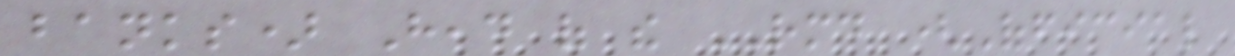banks) Head of the RMD (Official
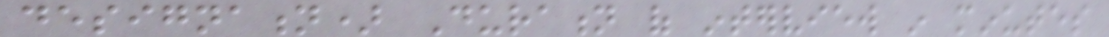designation) Duration of interview in minutes
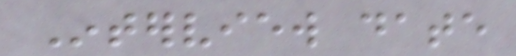Interview date
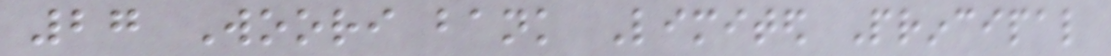27 Woori bank Limited Principal
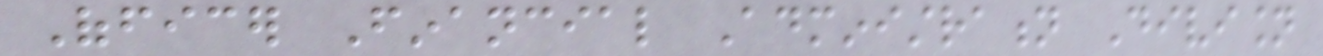Officer Financial Administration Division
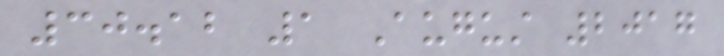30.12 1 August 2017
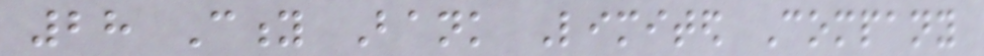28 City Bank Limited Company
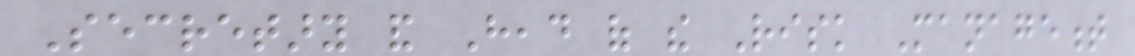Secretary and Head of the Risk Management
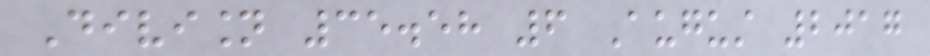Division 35.58 6 August 2017
